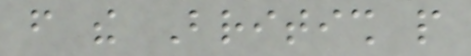from the British people
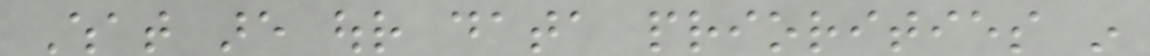What are our data priorities in
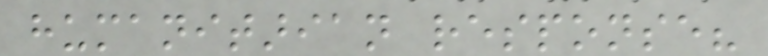humanitarian response?
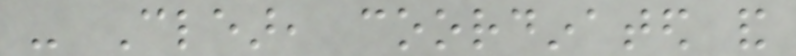- Clear, coordinated and
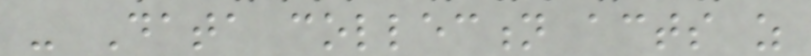- Data collection acts as
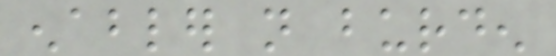enabler not burden
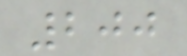200
